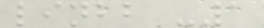linbb -1
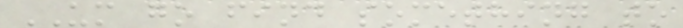UM go find something to
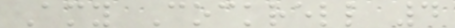Amy Cockrell 4
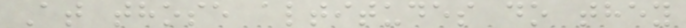At those altitudes do they
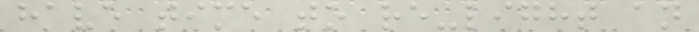have time to re-light an
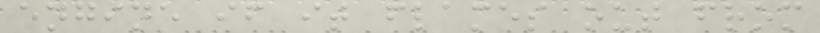engine if it flames out from
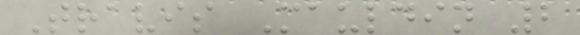Travis Mauldin 2
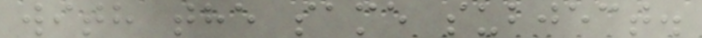with the same subject.
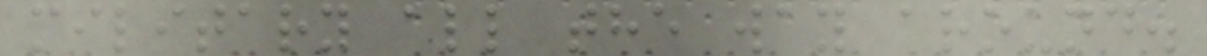military all the way around.
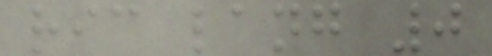ric lang 0
